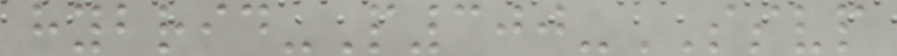hybrid-P300-SSVP
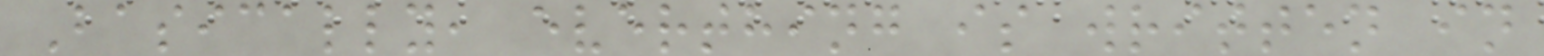Basically, everthing is written in
